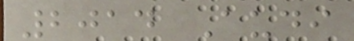2014 Audi
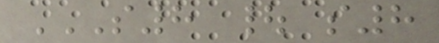S8 | S8
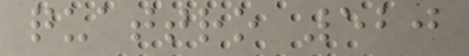quattro 520
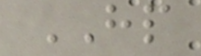HP
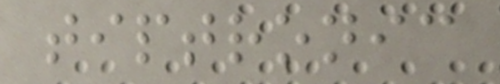tiptronic
